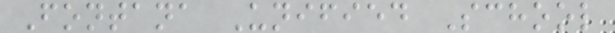Fontana Unified School
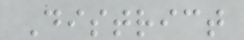District
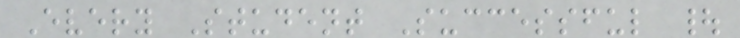Every Student Successful |
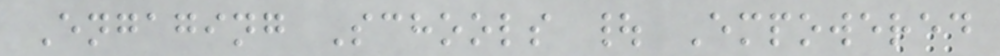Engaging Schools | Empowered
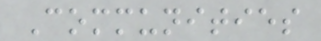Communities
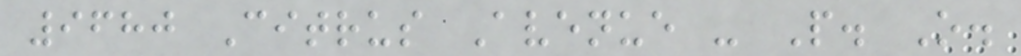9680 Citrus Avenue - P. O.
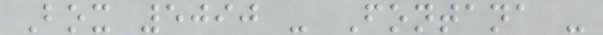Box 5090 - Fontana -
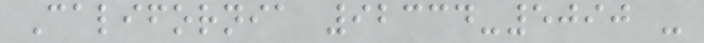California 92334-5090 -
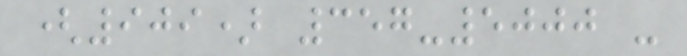(909) 357-5000 -
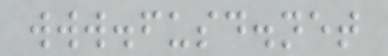www.fusd.net
